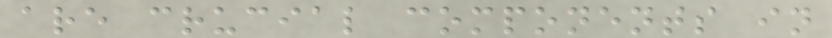are crucial components in
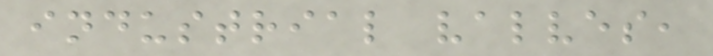industrial valves,
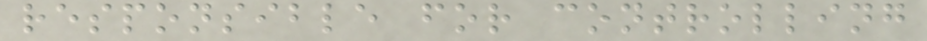responsible for controlling
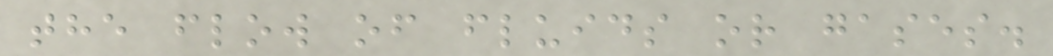the flow of fluids or gases.
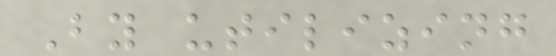By utilizing
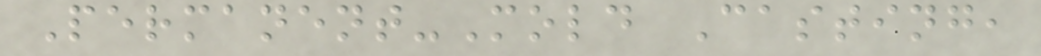Permanent-Mold Casting,
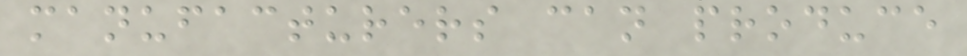manufacturers can produce
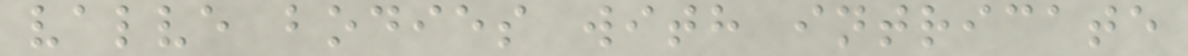valve bodies with intricate
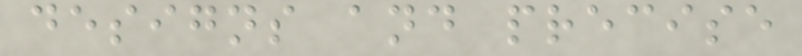designs and precise
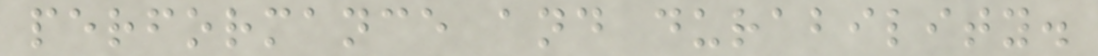performance and durability.
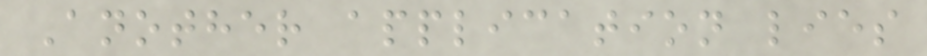Another application lies
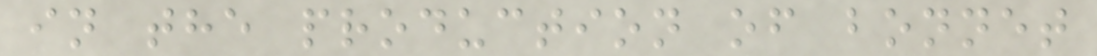in the production of bonnet
